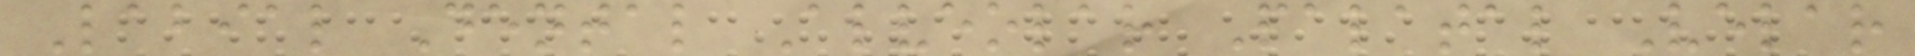Labial Dental Alveolar Palatal Velar
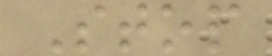Stop
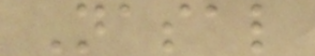Nasal
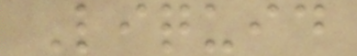Liquid
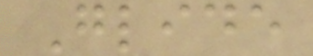Glide
